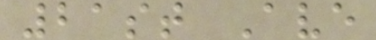21st Ave
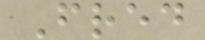Fred
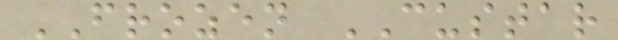FROZEN CUSTAR
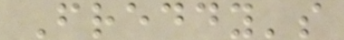Freddy's
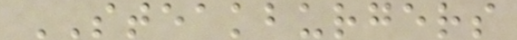STEAKBURGERS
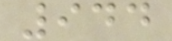944
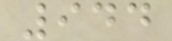944
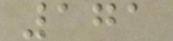171
